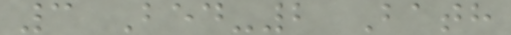3 Bed-2 Bath
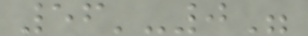56'-0"
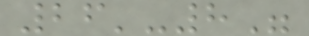26'-8"
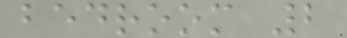bedroom 2
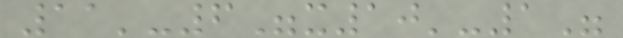11'-6"x10'-1"
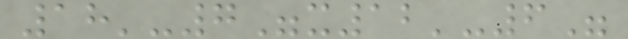18'-7"x12'-6"
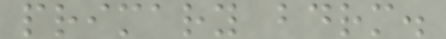primary bdrm.
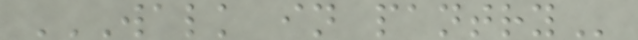WALK IN PANTRY
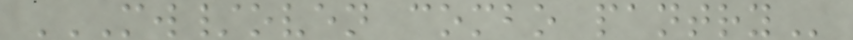MW/OVEN COMBO PANTRY
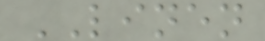LINEN
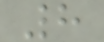8
